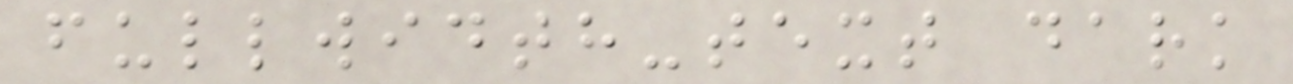fullwidth-text dark
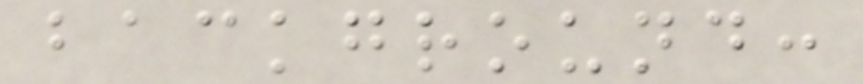background:
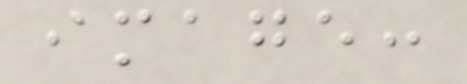image:
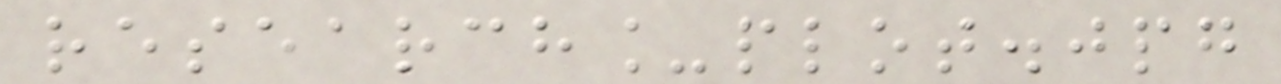research_plot.jpg
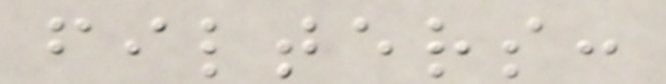filters:
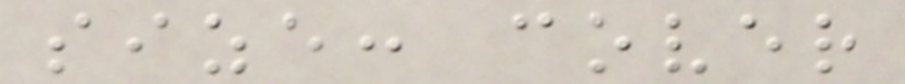size: cover
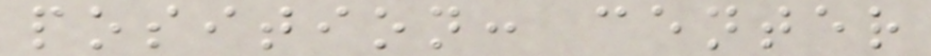position: center
